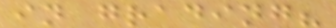in grading?
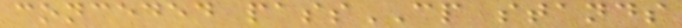conceded passCP stands
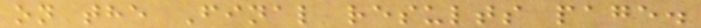on the Final results page.
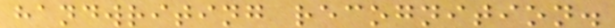handwriting recognition.
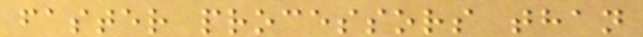faster processors than
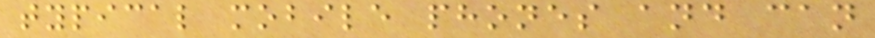typical mobile phones and can
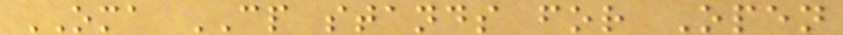OMA CP stands for Open
